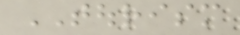TOURISM
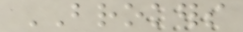BROKERS
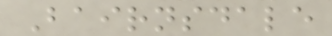Bairnsdale
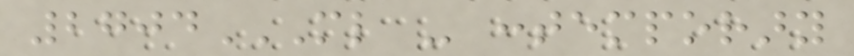2704ML - CONTEMPORARY
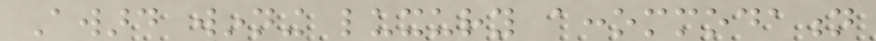Award winning luxury accommodation
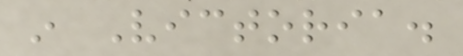in Victoria.
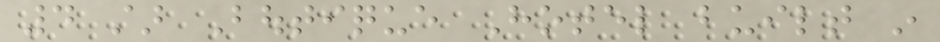4 star Boutique Hotel built in
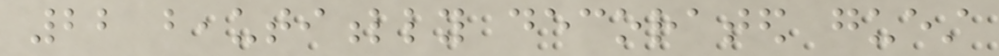22 beautifully decorated guest
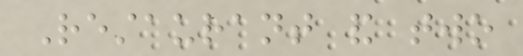Restaurant and two
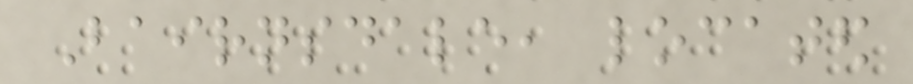Bairnsdale, located
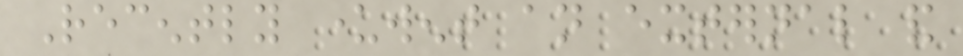Recently underwent an external and
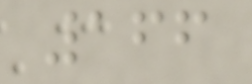166
